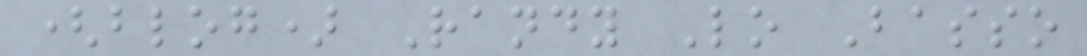(blog) Randy Lo Basso
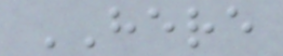HERE
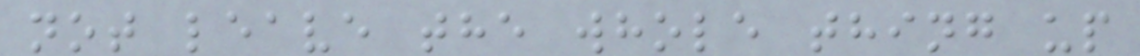not leave the whole thing up
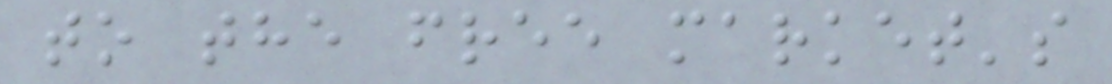to the free market's
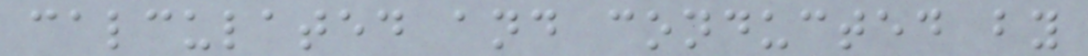calculated and conducted by
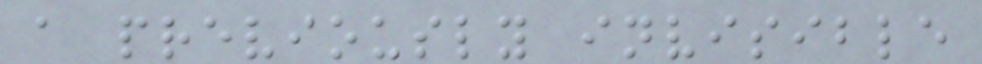a previously invisible
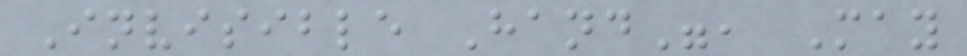Invisible Hand", May
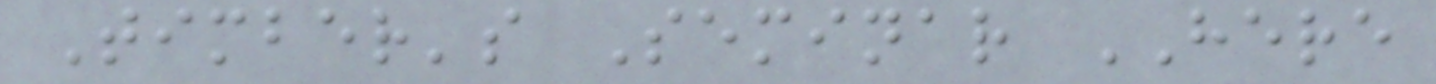Timber's Seminar HERE
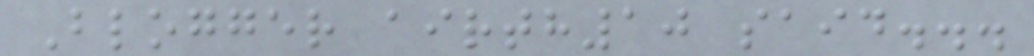Blogger airth10 said...
